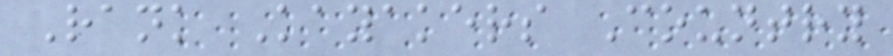Rank Kayakers Country
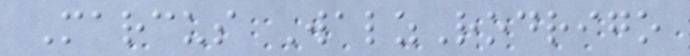Marcus WalzRodrigo
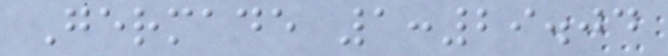Germade 1:29.04
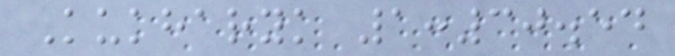Kukharyk 1:30.54
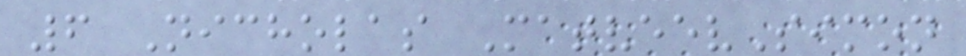6 Nicholas MatveevSimon
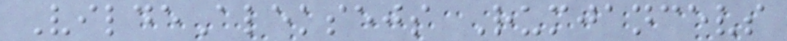VildeAleksejs Rumjancevs
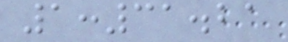1:31.21
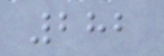282
